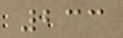233
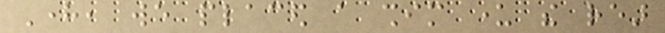Here, we placed a shim under the rear
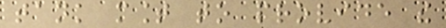tank mount to provide the
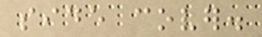side cover.
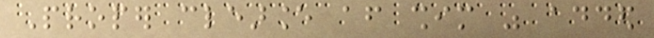Proper clearance after shim was added
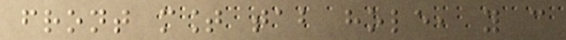front mount tab hole, you can
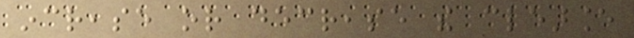increase or decrease the clearance
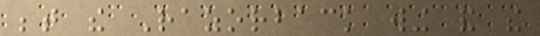between the Razorback wing and the
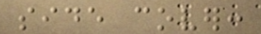side cover:
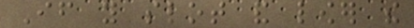If you slot and lower the
